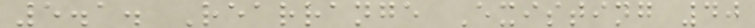5.1. Rearrange Existing 40
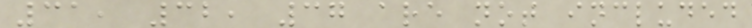31, 32, 37 are not included
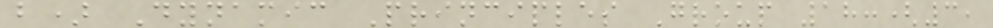b) Dynamic Principles Group 18:(3,
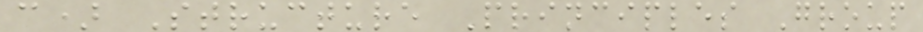c) Structure Principles Group
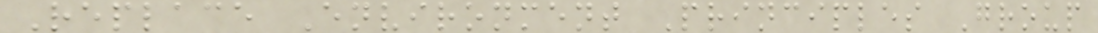Replace Environment Principles Group
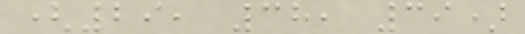(29, 38, 39)
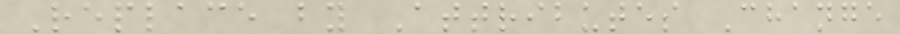Replace by Attributes Change
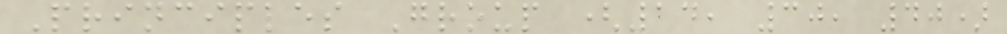Principles Group (14, 30, 40)
